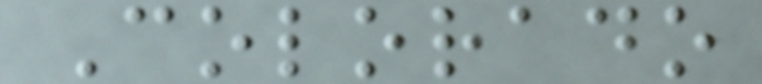Colorado
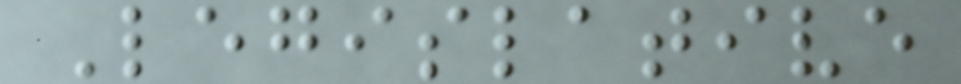Legislative
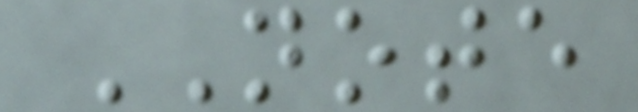NOTE
